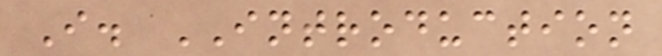I. INTRODUCTION
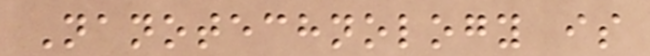Nanotechnology is
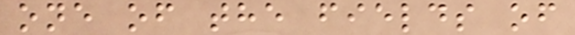one of the fields of
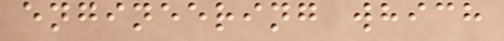engineering which
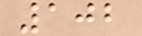102
